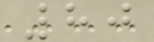80
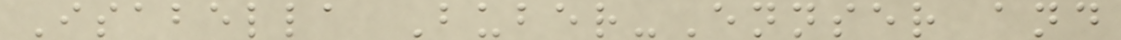Isabella Buber-Ennser and
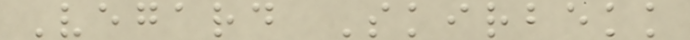Vegard Skirbekk
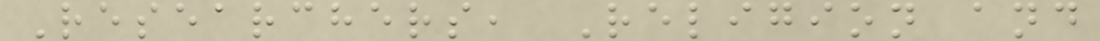Researchers, Religion and
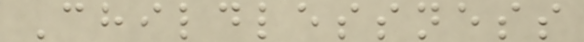Childlessness
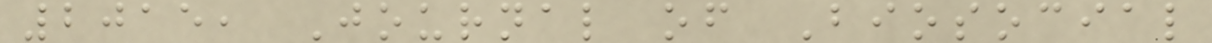2015, Journal of Biosocial
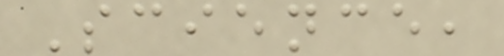Science,
